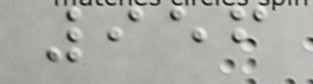956
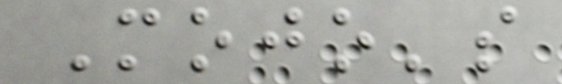Mojo's
